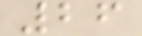26
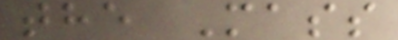the Mass
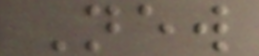New
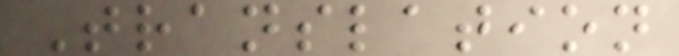Translation
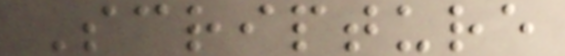Scripture
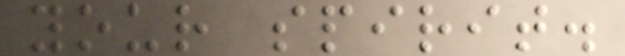your spirit.
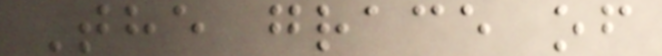The grace of
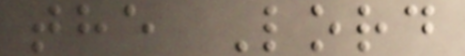the Lord
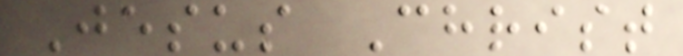Jesus Christ
